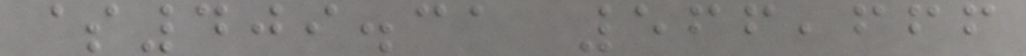$409.31 566,666
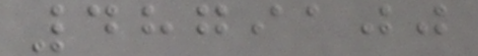4879100
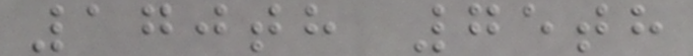170th 75th
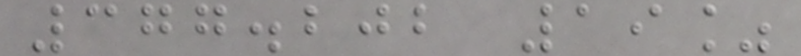377.202 19%
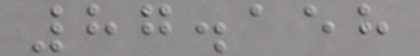87.158
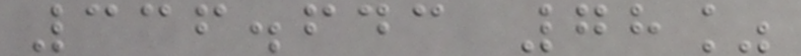336.643 78%
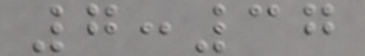7:37
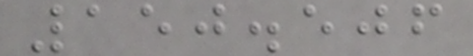150.506
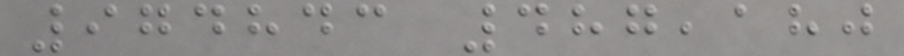974843 487,180
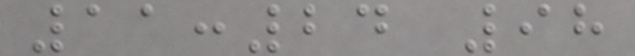11:24 98
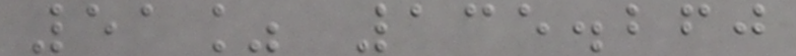51% 135.260
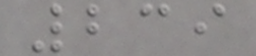239
